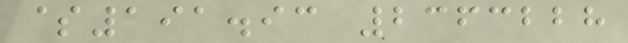$191.93 2363228
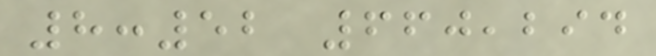8:52 660,294
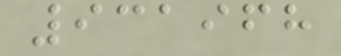931968
